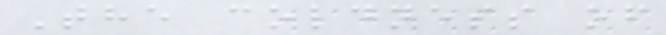The coldness of
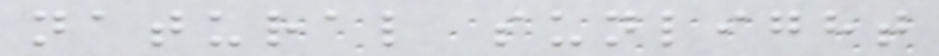natural sunlight
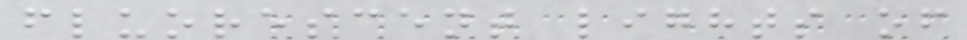fluorescent lights of
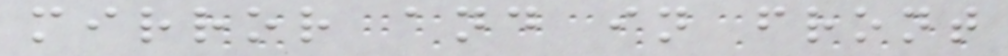mirror and in front
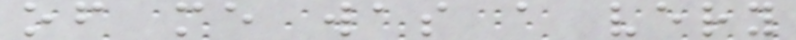of me was a very
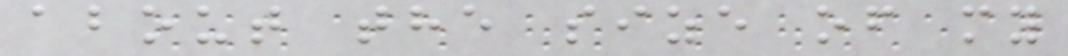about the size of my
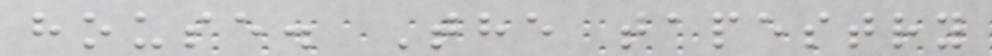house. The tapestry
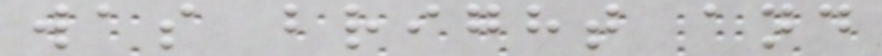was bright and
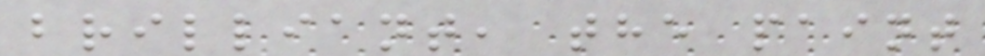brilliant, the paint
